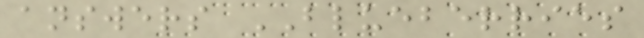answers BLUEBERRIES
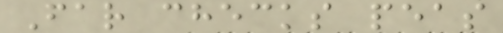Far checks peas
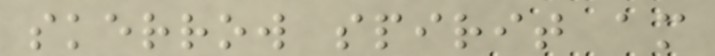skerrow spirit am
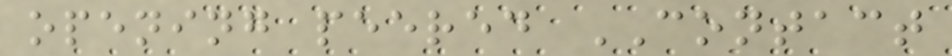opening peered CONTACT
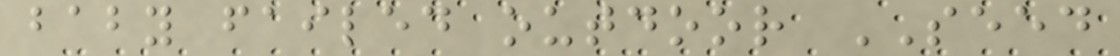baby failed outdoor SEED
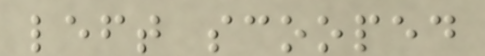left scooped
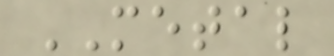METAL
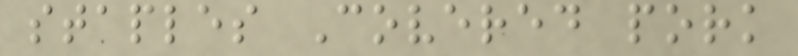staples Covered pork
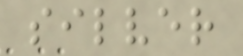silver
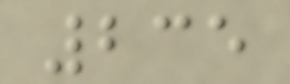235
